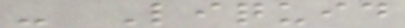- Liquid
